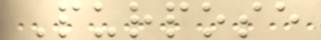Purpose
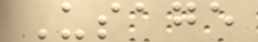Usage
